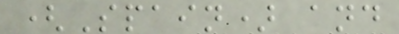(Spain) and
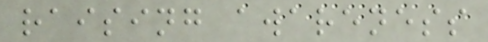raising awareness
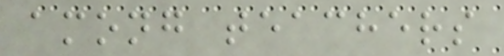among teachers
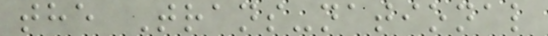the Trans-national
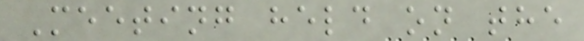Meeting held on the
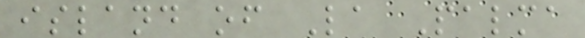island of La Palma
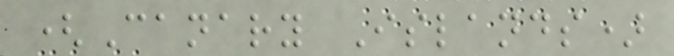(Canary Islands)
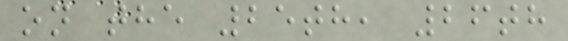on the 25th, 26th
